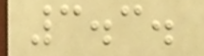3.3.
